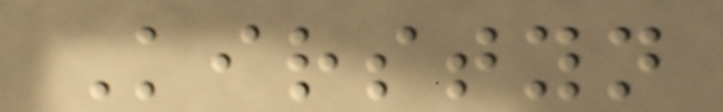Kirstyn
